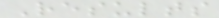Results
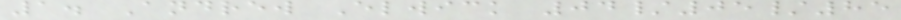1. Andrew Elwick 04/05/85
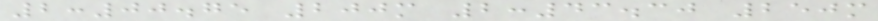2:00.75 200m 2:43.30 250m
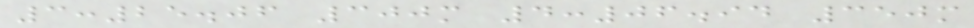3:25.06 300m 4:06.94 350m
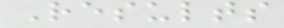Results
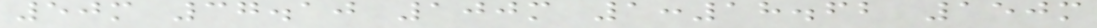50m 37.10 100m 1:18.62 150m
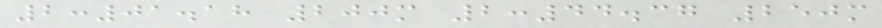2:01.18 200m 2:44.37 250m
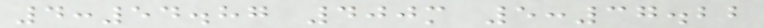4:54.87 400m 5:37.22
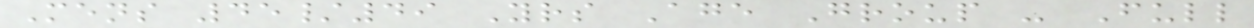Mens 45/49 Yrs Age Group - Full
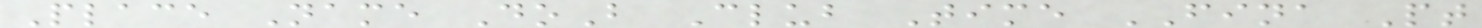Place Name DoB Club Time FINA Pt
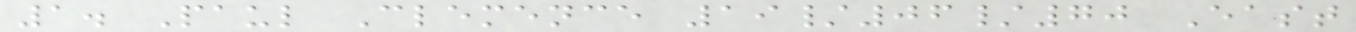1. Paul Clemence 19/06/70 East
